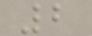2
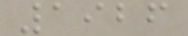1926
